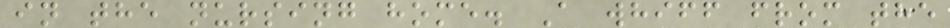in the nursing home. A whiff from the
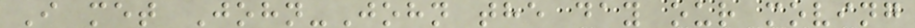I met John-John the day our moving
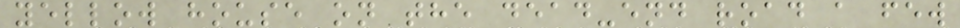yellow house on the dead-end road a few
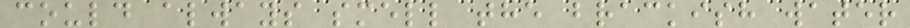could always smell the brackish water
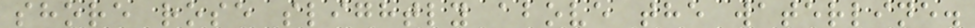shore rose slightly above the waterline.
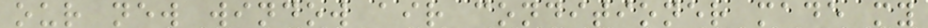our new window air conditioner made my
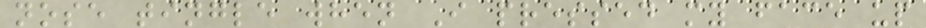nose tingle when I pressed my face up
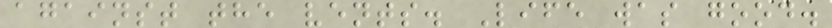against the vents. Life was good.
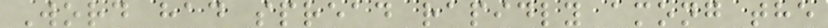Word had spread rapidly among the
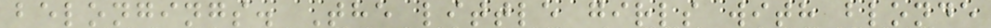belongings. The little girls with blonde
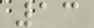13
